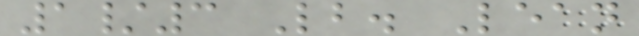1/3 Lb. Lean
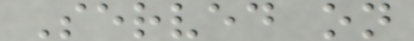Served on
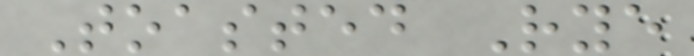Toasted Rye
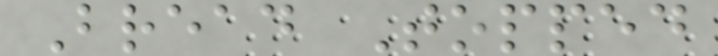Bread Topped
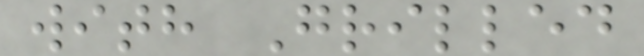with Grilled
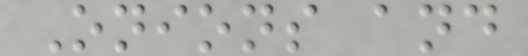Onions and
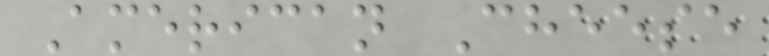American Cheese
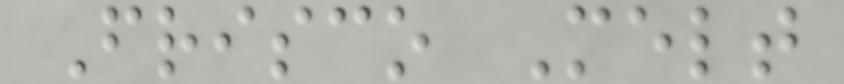Frisco Melt
